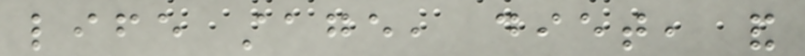life stage, diet, and
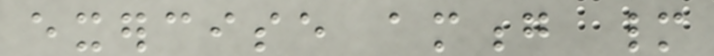exercise among many
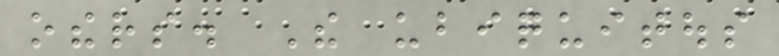others. The ubiquitous
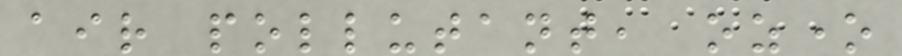air pollutant, ozone
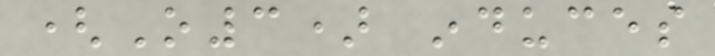(O3) induces
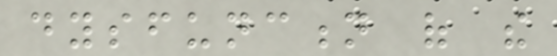dysfunction of the
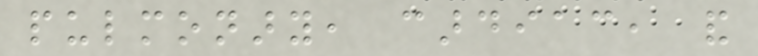pulmonary, cardiac, and
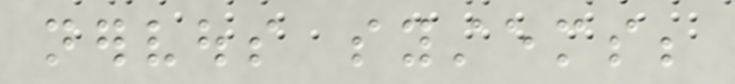nervous systems;
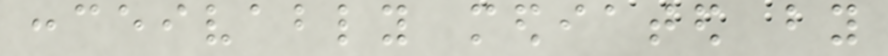conceivably mediated by
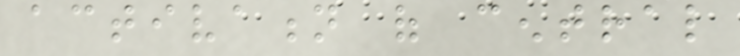activation of central
